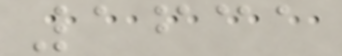1631
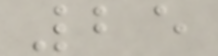25
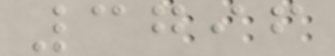3796
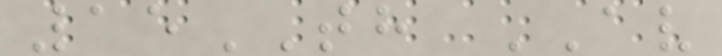15TH AV
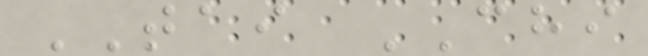TAI CHI
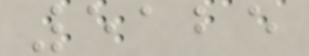5125
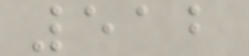512
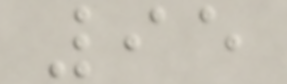95
